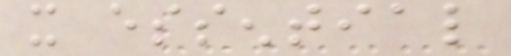it essential
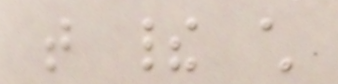that their child
